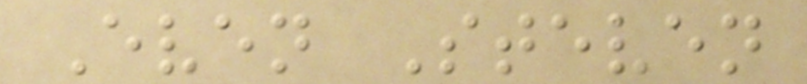Even Steven
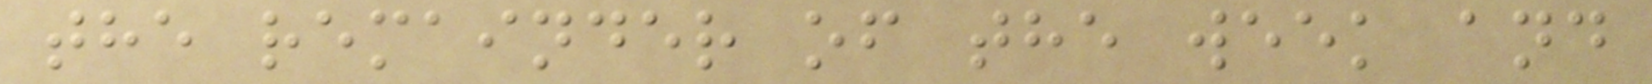the remainder of the week and
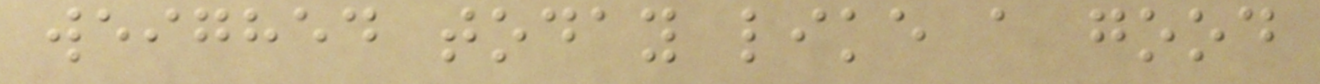weighed today like a good
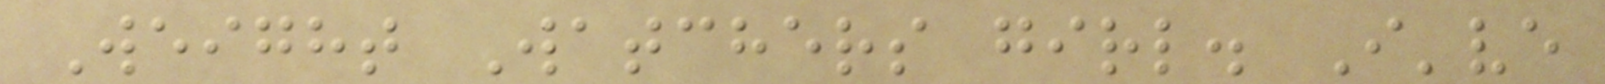Weight Watchers girl. I've
